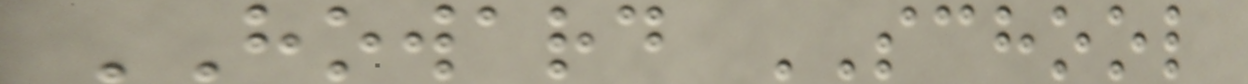HOWARD SCHOOL
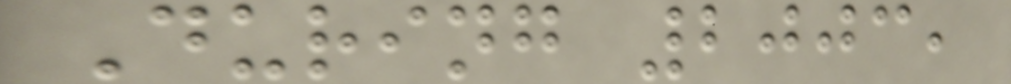During 2003,
